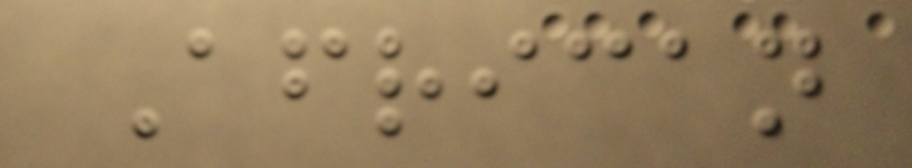African
